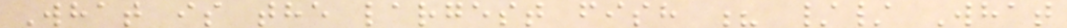What is the largest fish ? // What
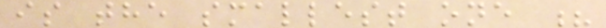is the smallest one ?
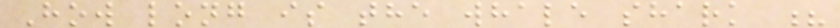How long is the whale shark ?
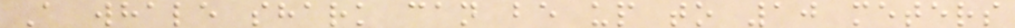A whale shark can be up to 10 meters
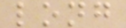long
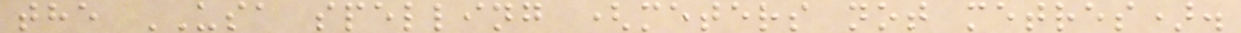the USA spelling (meters not metres).
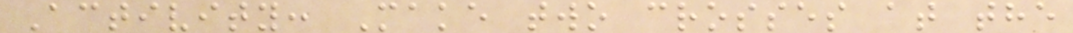Activity: Make two crosses at the
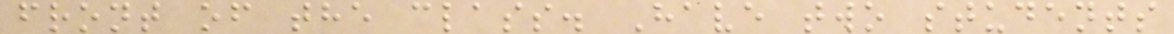front of the class. Have two students
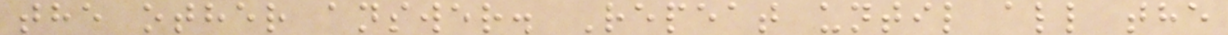the other answer. Repeat until all the
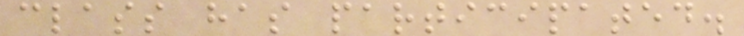class has participated.
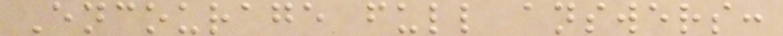Encourage full answers:
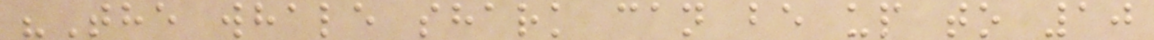"The whale shark can be up to 10
